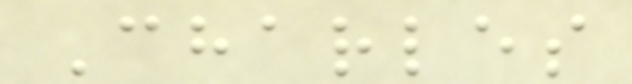Charles
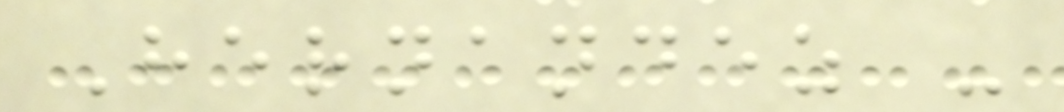Hernandez -
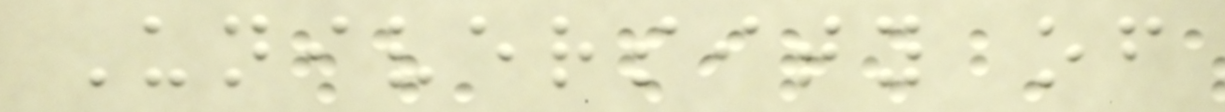University of
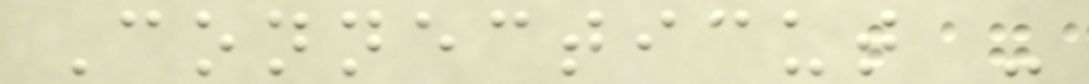Connecticut -
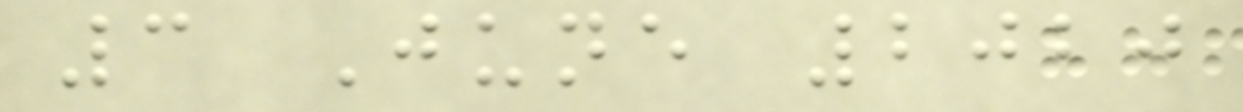3 June 2020
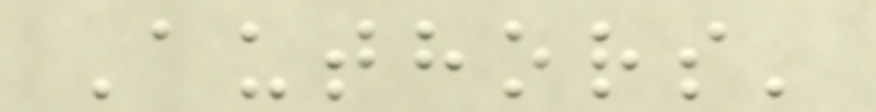Authors'
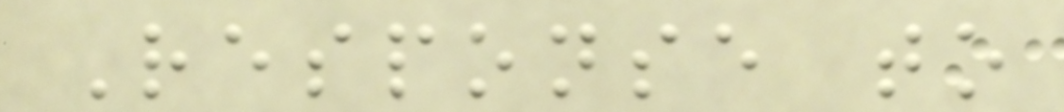Response to
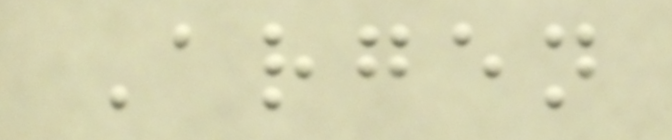Argen
